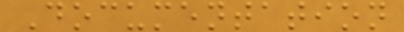Documentation
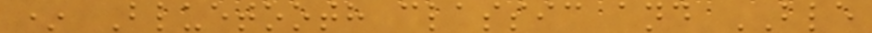* Bluetooth classic and BLE
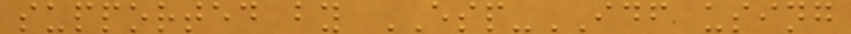supported by ESP-IDF using
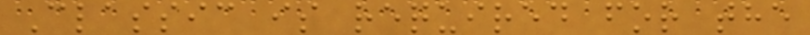Classic is required for the
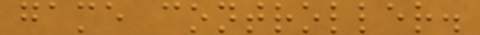game controller.
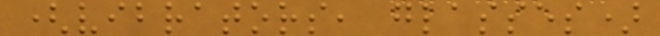(vibrators, glasses)
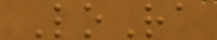LoRa
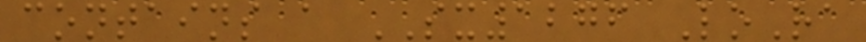contains a SX1276 LoRa
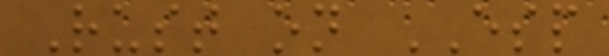Rust on ESP
